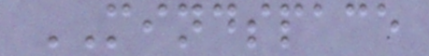MINDSPACE
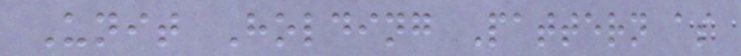Unit Holding Pattern as
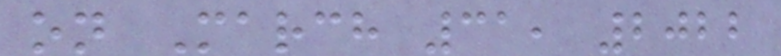on March 31, 2022
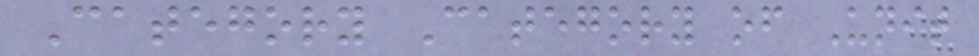Category Category of Unit
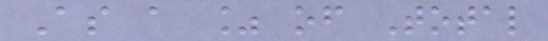As a % of Total
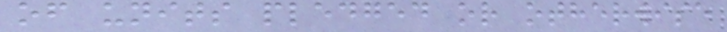of units pledged or otherwise
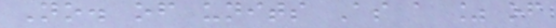No. of units As a % of
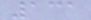131
